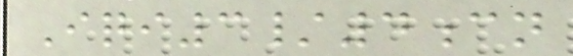Iqi3/4cn
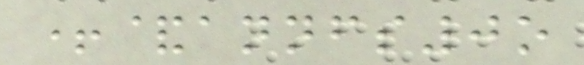+&annfs0o
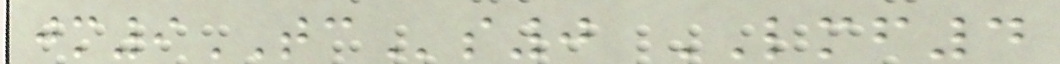jm9TCs0 LMF4
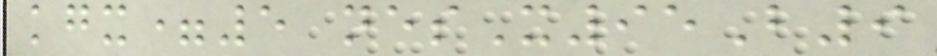kgx=5 nesX95B9
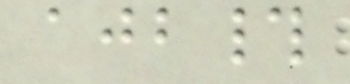ajb#
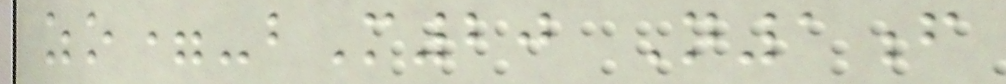zo=-bM20 N1f
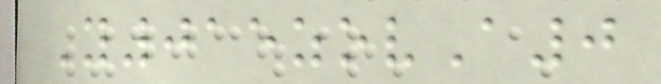Y015zovA0
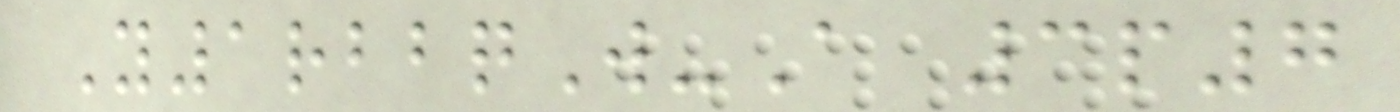Y1rbbqW-A 3p7
